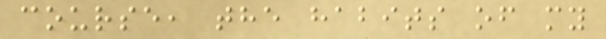course, the habits of my
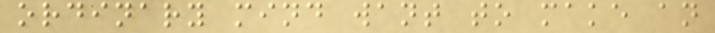ordinary mind want to make an
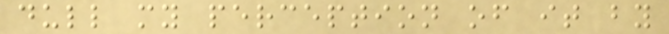dull my perception of it by
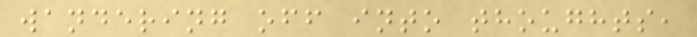wandering off into thoughts,
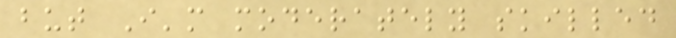but I'm moderately skilled
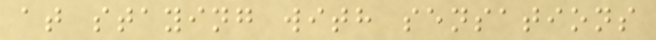at staying with sensations
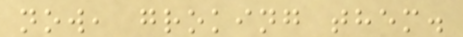now, groking them.
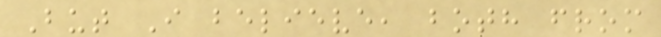But I believe, both from
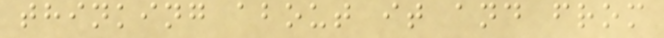thinking about it and from
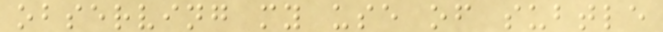observing my use of subtle
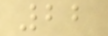22
